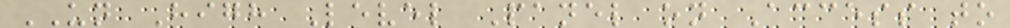UN High Level Panel on Access to
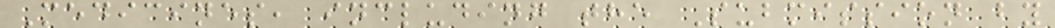Medicines, including the Submission by
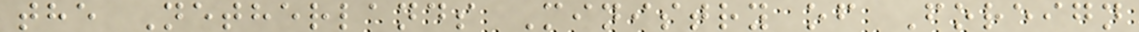the Netherlands Ministry of Foreign
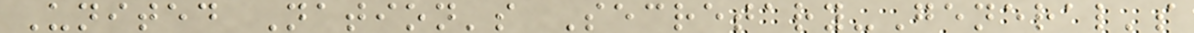United Nation's Secretary-General's
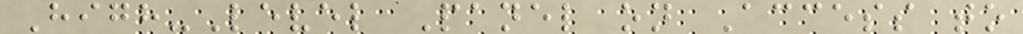High-Level Panel on Access to
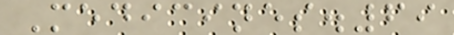Medicines.69
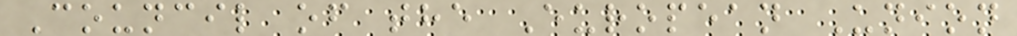Council of the European Union
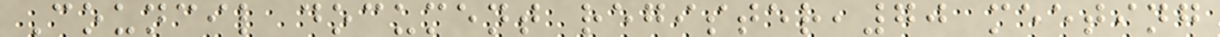Council document register,70 meeting
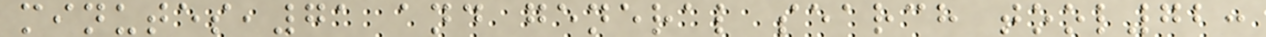minutes,71 and general search tool72:
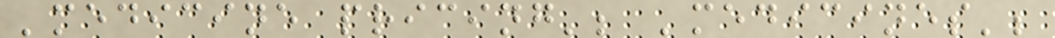'medicine pricing'; 'medicines';
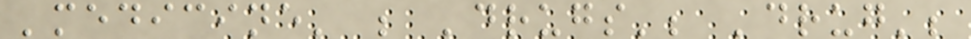'medicine' ; 'drugs'; 'drug';
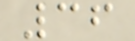36
